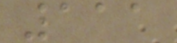111
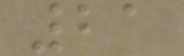21
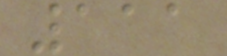111
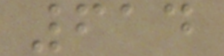614
